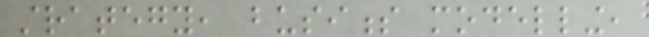strategy, business modelling,
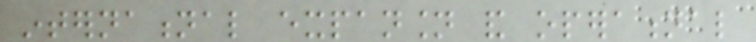international expansion and operational
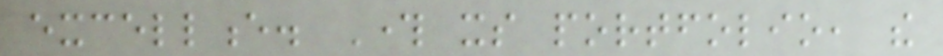excellence. Through its portfolio, the
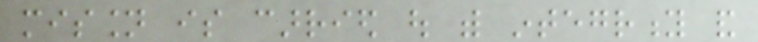mission is carried out with integrity and
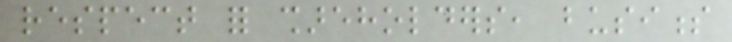respect for shareholders, business
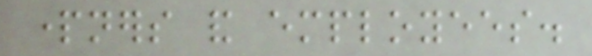partners and employees.
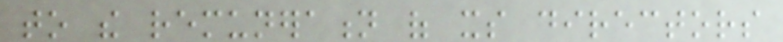to the remuneration of its directors
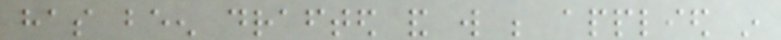has been drafted and will be applied in
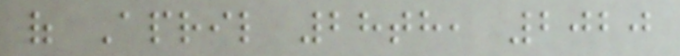of April 28th, 2020
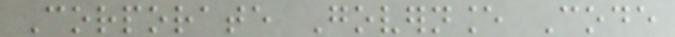Corporate Governance Code
